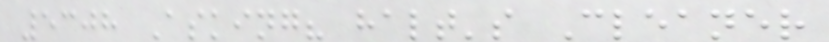5308 Asking? halt's Cleaner
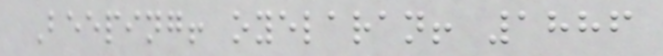Beeping! oyelaran! 1886
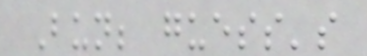Bun; guess's
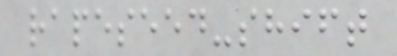rapeseed-shift
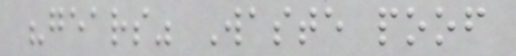"gears" Waste poof
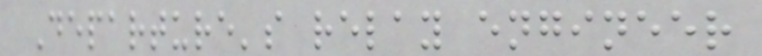Departure's relay engineer
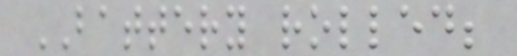BATTERY rolled;
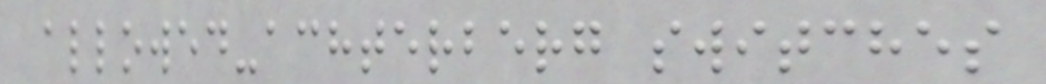allowed-achterberg switches
